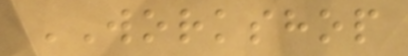WORKSHOP
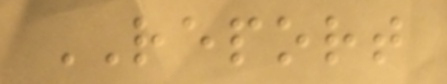REPORT
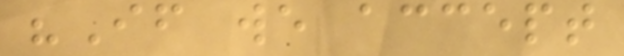"If we accept
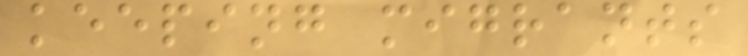keeping migrants
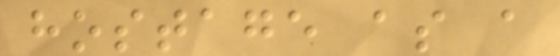hostage as a
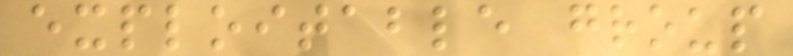exploitable group
